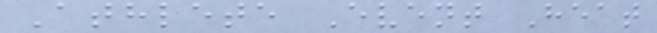Athlete Event Heat
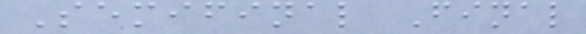Semifinal Final
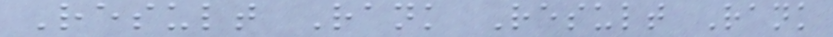Result Rank Result Rank
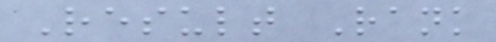Result Rank
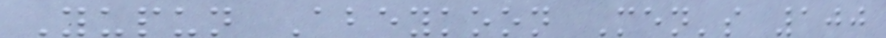Yupun Abeykoon Men's 100
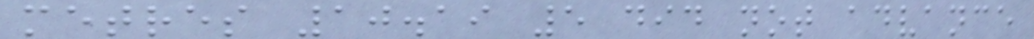metres 10.19 5 did not advance
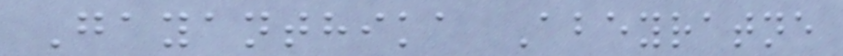Gayanthika Abeyratne
